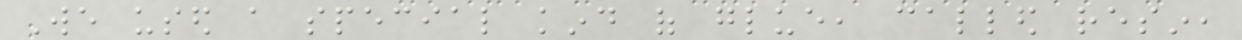We used a special kind of glue, called resin,
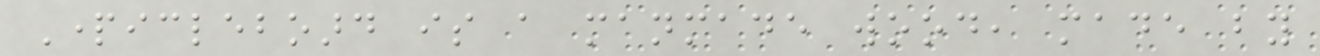Particleboard is a manmade wood, made by
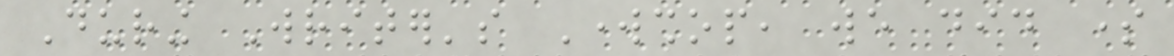During Writer's Workshop, we did some
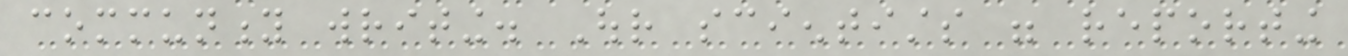community writing. Our scientists were reporting
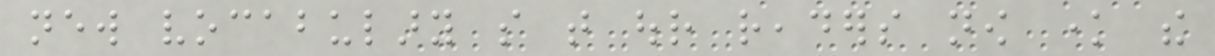new vocabulary so that our readers now know the
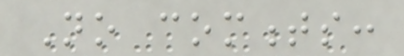No comments:
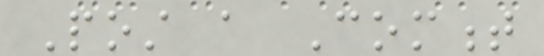Post a Comment
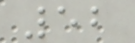52
